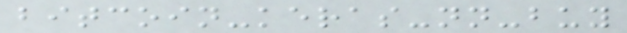bitcoin-keras-nn-buy
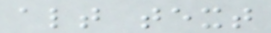alt text
